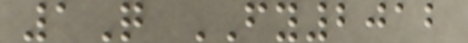1Q FY2012
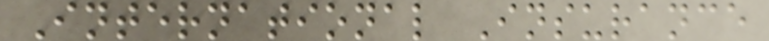International Insurance
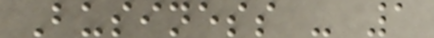Business - 1
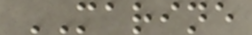MARINE
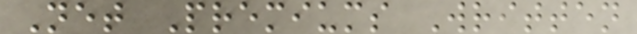Net Premiums Written
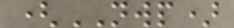(NWP)
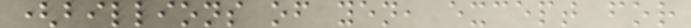(billions of yen, except for
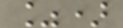%)
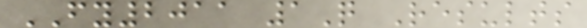FY2011 1Q Results
